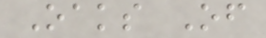Oaks Of
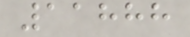11888
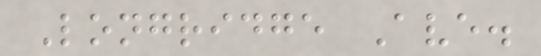Longridge Ave.
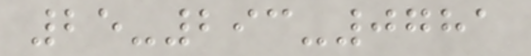25-293-0781
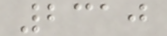2310
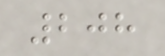208
